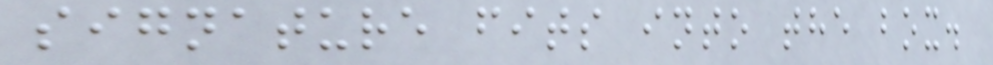signature fits into the box.
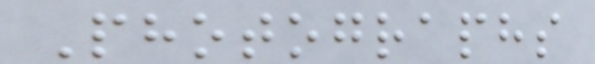Photographs
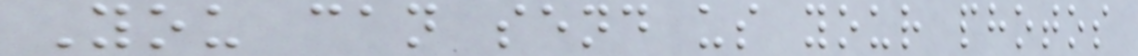You can send us your photos
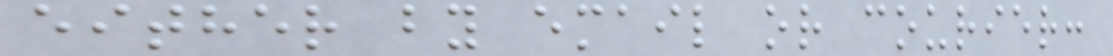either by email or courier:
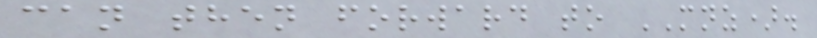can then forward to MNZ).
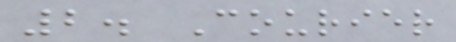2. Courier
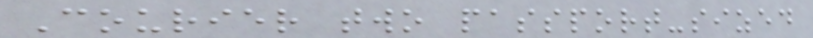Courier two passport-sized
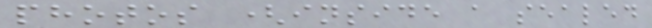photos (inside a sealed
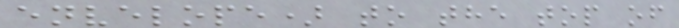envelope) to the top of
